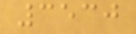3530
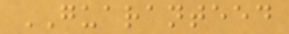GUARANTEED
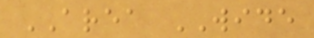AREA WIDE
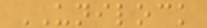UNILOCK
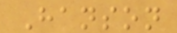Hanson
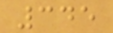345
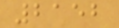2152
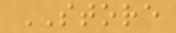STORE
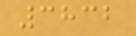3832
